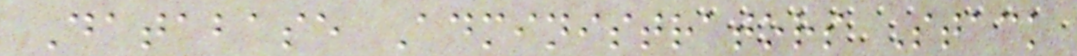Database Administrators Stack
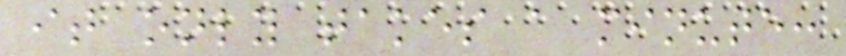it only takes a minute:
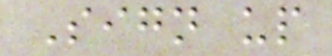Sign up
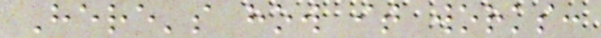Here's how it works:
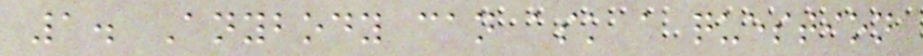1. Anybody can ask a question
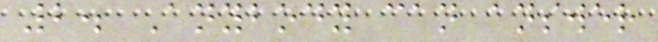2. Anybody can answer
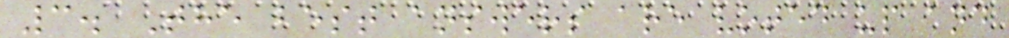3. The best answers are voted up and
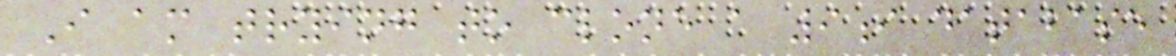I am trying to clone a 9i database
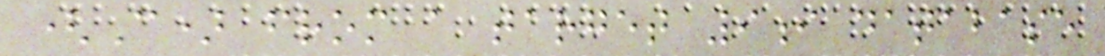(C) from a target 9i database
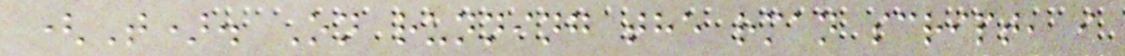(T). On running the rman script, i
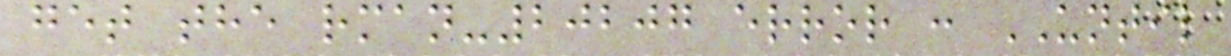get the rman-20207 error : UNTIL
